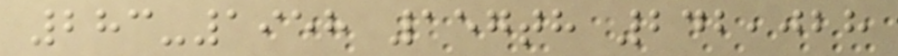283-1958 157th 242,028
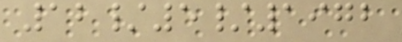12/5/1972
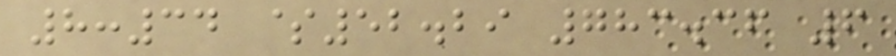8:34 $52.29 783.36 6
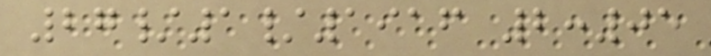27/1/1916 2:05
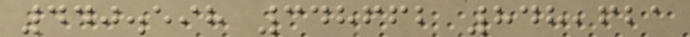440.598 348662 848,621
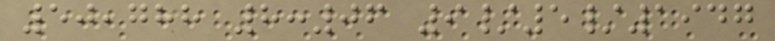50,788 8:06 9/5/1947
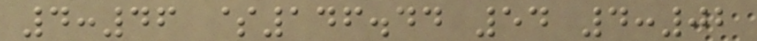4:46 $146.44 54 4:02
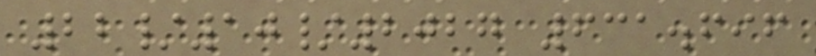22/10/2027 631.696
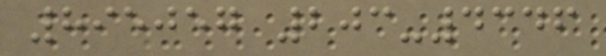895057 203-4346
